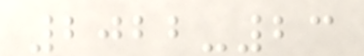2022-23
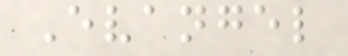Evangel
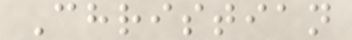Christian
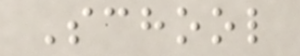School
